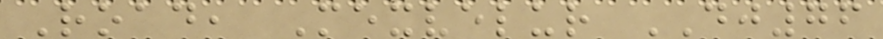Road, Mexvelur DJ76
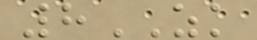8ZK
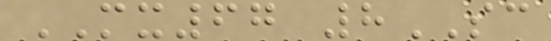MX67 8SC
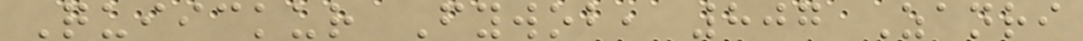Quiickur Fywob, 807 Zanri
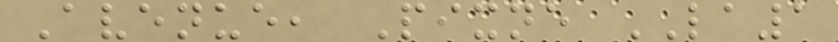Avenue, Pixne LA1
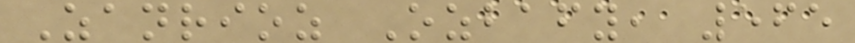Zanrioz Ozbafy, 565
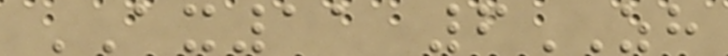AX11 6ZH
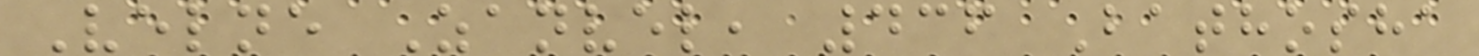Velne Zanvel, 436 Bathosha
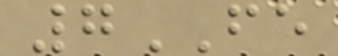7FE
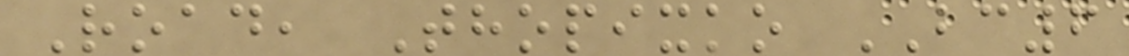Road, Thopixko BC6
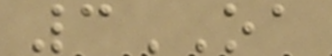3OA
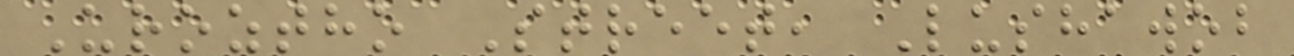Uroztho Street, Lushawob
